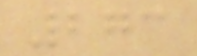273
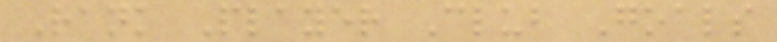Rank Player Club Goals
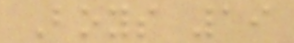Boys 19
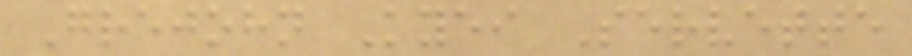Grejohn Kyei Servette
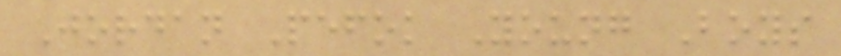Jordan Pefok Young Boys
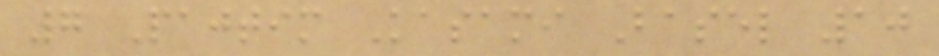7 Pajtim Kasami Basel 10
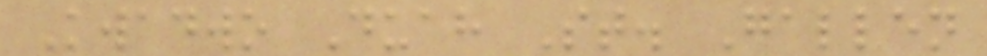Kwadwo Duah St. Gallen
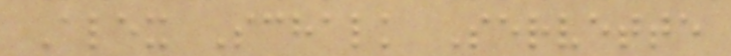Alex Schalk Servette
